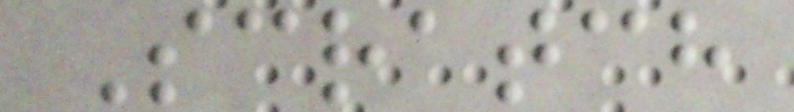Scratch
